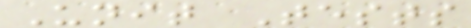Unit Tests
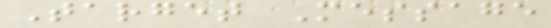Target Message
